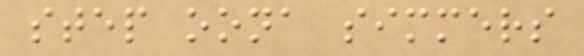step oona simmers
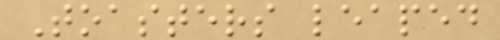Toasters leaped
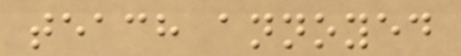teach annoyed
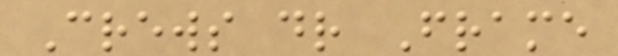Crews dr Frame
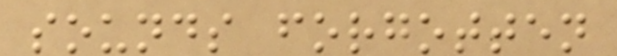sounds forgotten
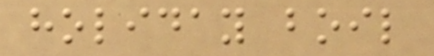holiday boil
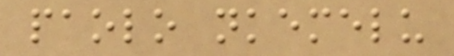paolo nkemelu
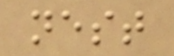nest
